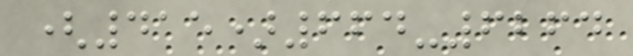(415)664-6264
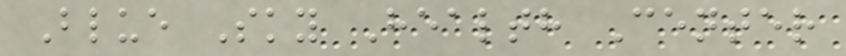Blue Sky Health Center
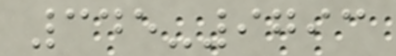345-9793
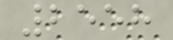2558
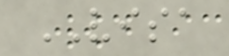VISA
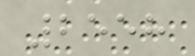2558
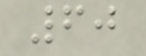60
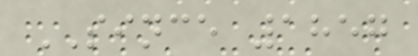SINCE 1857
